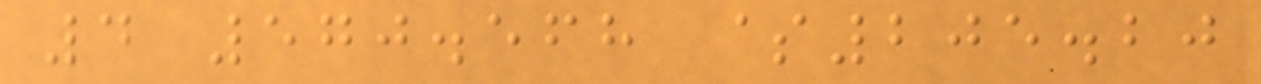4 570.568 $205.20
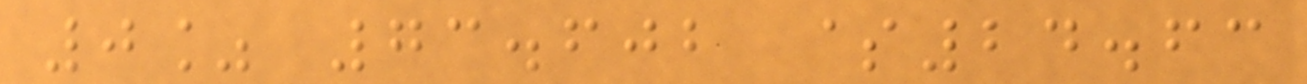0% 73.602 $24.63
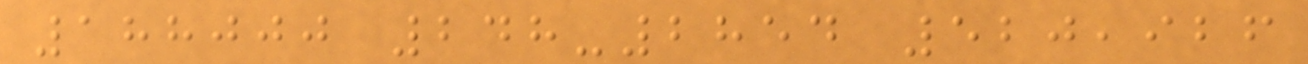188000 248-2854 520,926
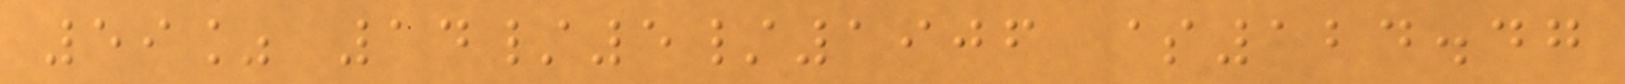59% 14/5/1906 $124.47
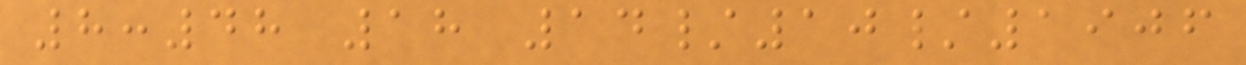8:48 18 14/10/1906
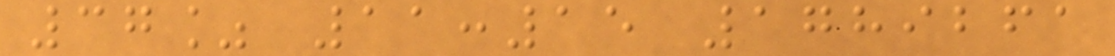37% 11:15 1789261
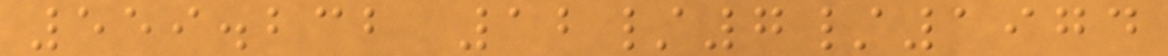559.232 12/7/1974
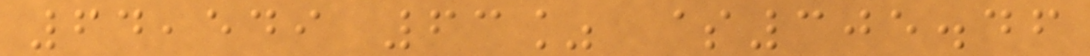64,549 63% $305.46
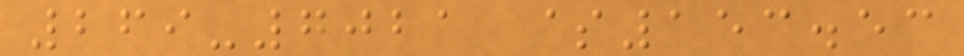269-7021 $153.53
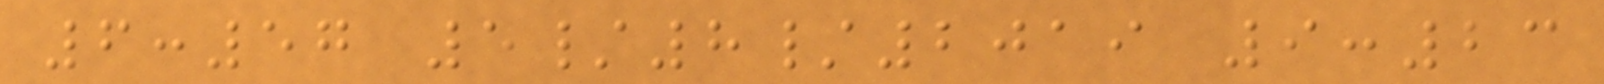6:57 5/8/2019 9:23
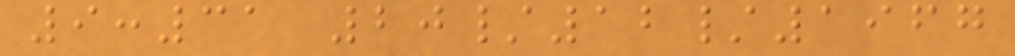9:31 20/12/1967
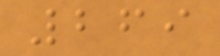269
